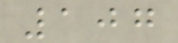107
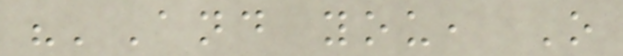"'And you, O
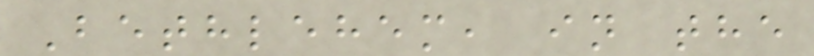Bethlehem, in the
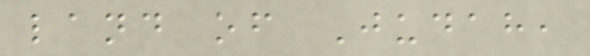land of Judah,
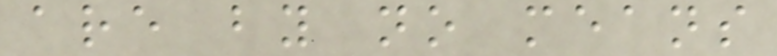are by no means
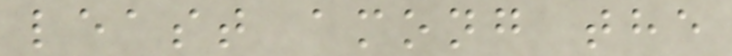least among the
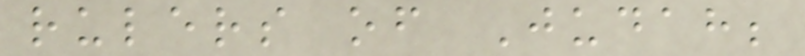rulers of Judah;
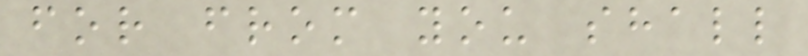for from you shall
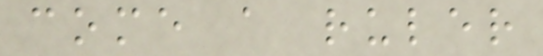come a ruler
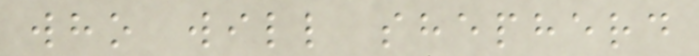who will shepherd
